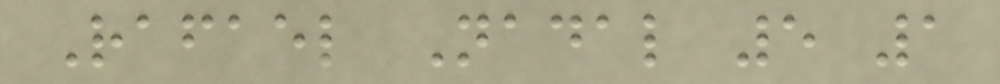Rafael Nadal 5 1
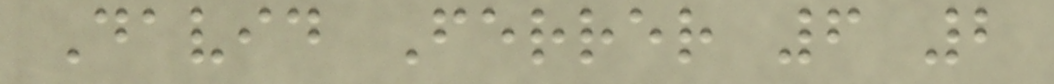David Ferrer 6 2
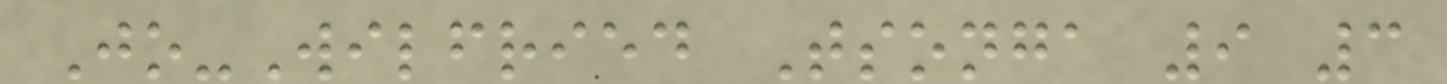Jo-Wilfried Tsonga 9 3
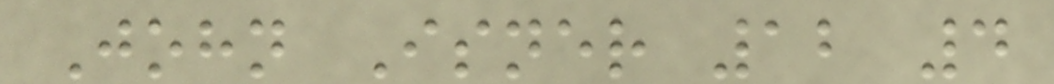John Isner 12 4
